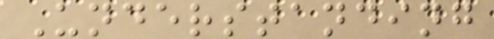Understanding
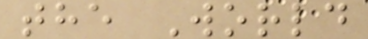the World
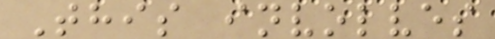This involves
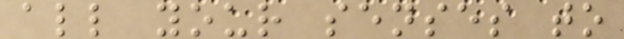all your senses to
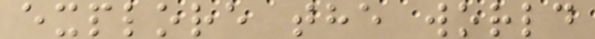explore the world
